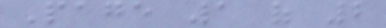Page 1 of 2
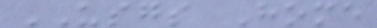USGS Home
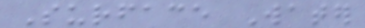Surface Water
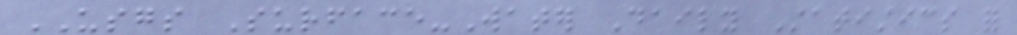USGS Surface-Water Daily Statistics for
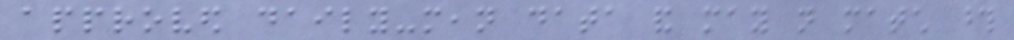approved daily-mean data and may not match those
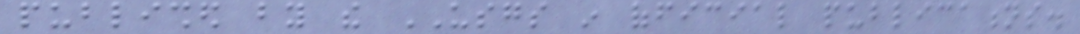published by the USGS in official publications.
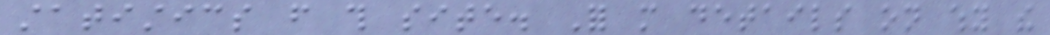statistics from this site. For more details on why the
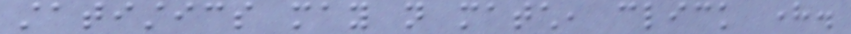statistics may not match, click here.
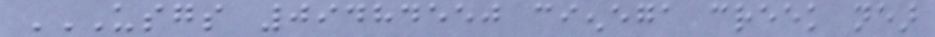USGS 09484550 CIENEGA CREEK NEAR
